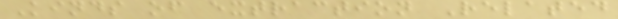Kinds of extraction Related
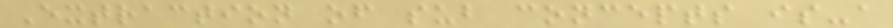Extraction of sub concepts is-a
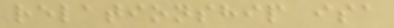relationship isa
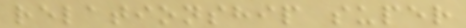relationship super
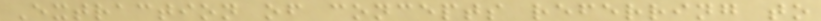Extraction of concepts referring to
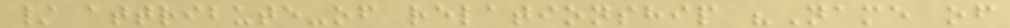/ attribute-of relationship "Name of
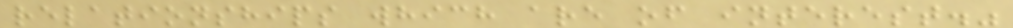relationships which are of interest."
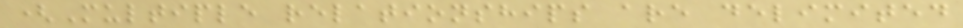(Multiple relationships are delimited
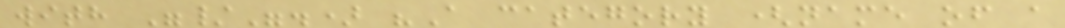with "/".) "A category (name of a
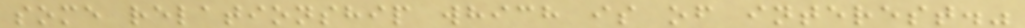some relationship which is of interest."
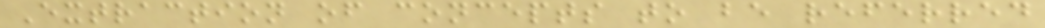Extraction of concepts to be referred
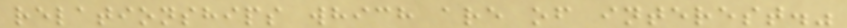relationships which are of interest."
